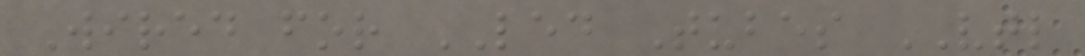Wired for LED Tubes VTL
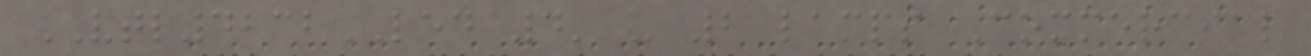VTL4232LED 4' - 2 lamps Commercial
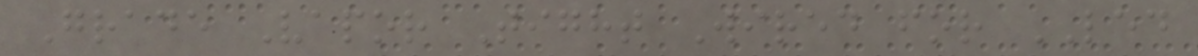Grade Vapor Tight Wired for LED
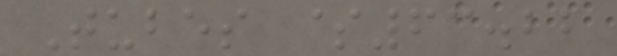Tubes $63.22
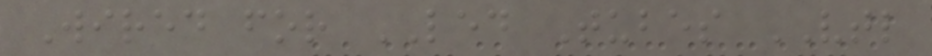Wired for LED Tubes VTL
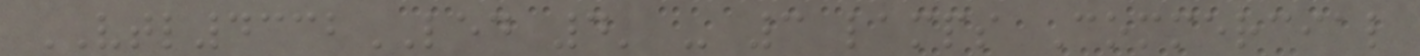VTL4332LED 4' - 3 lamps Commercial
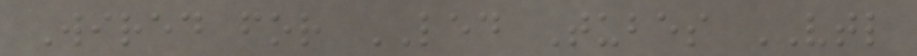Wired for LED Tubes VTL
